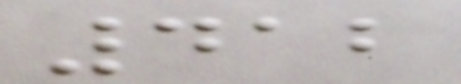412
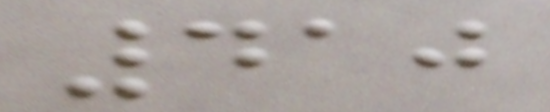410
